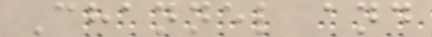Channel and
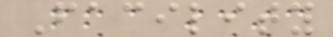Facility
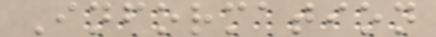Information
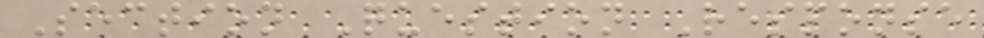Section Question Response
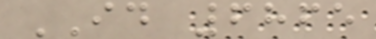ID 6865
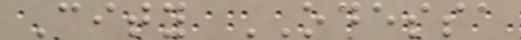City ODESSA
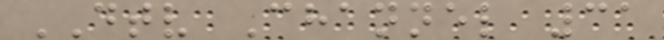DTV Channel 31
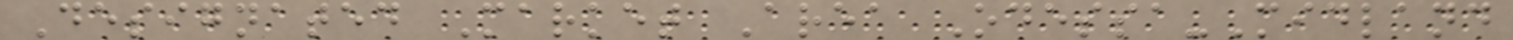Designated Market Area Odessa-Midland
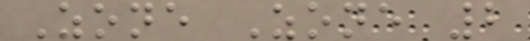Zone Zone 2
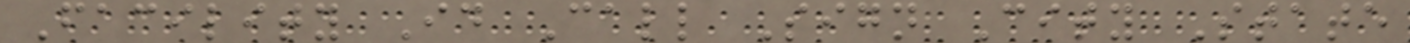Facility Id Call Sign City State
